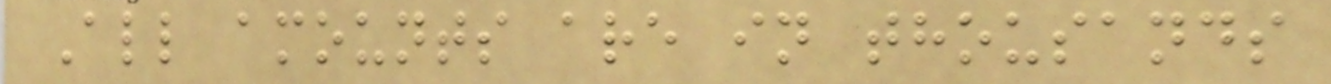All amounts are in thousands
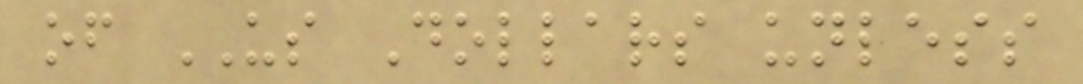of US Dollars unless
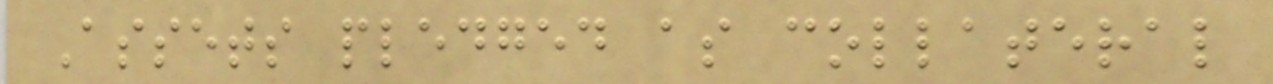Assets pledged as collateral
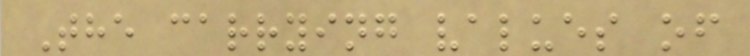The carrying values of
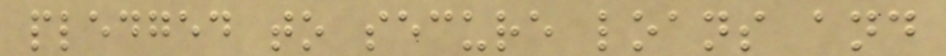pledged to secure loans and
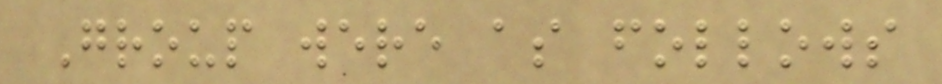Group were as follows
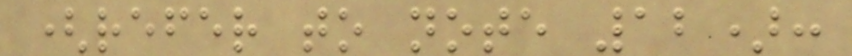(refer to note 12):
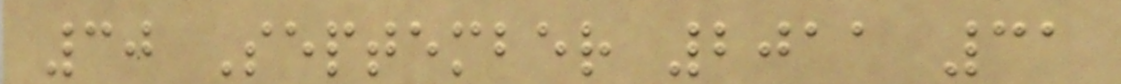30 September 2011 31
